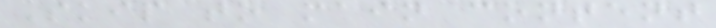Skip to main content
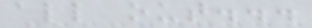all out...
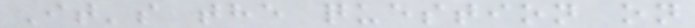It's the question on
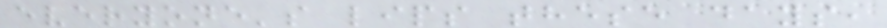everyone's lips these days,
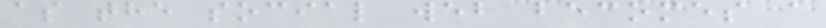as the social web becomes a
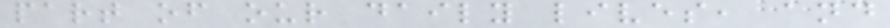part of our daily lives, and
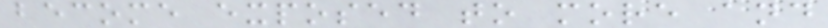become exposed to more and
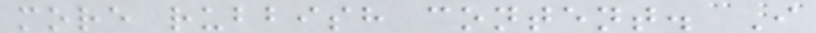more rubbish content. I
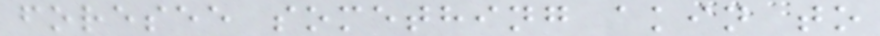foresee something akin to
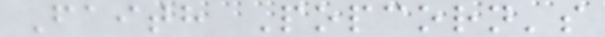Faith Popcorn's
